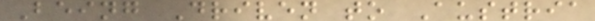Being Driven to Austria
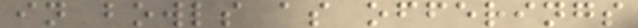in bowls as offerings
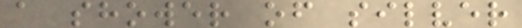a shower of silver
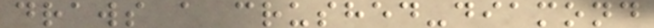draws a crushed-diamond
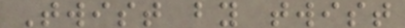Twist by twist
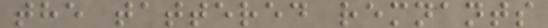the tattered remnants
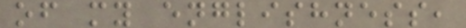of my englishness,
